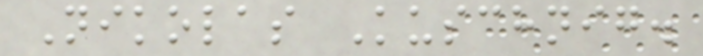Nikolas Kuschnig.
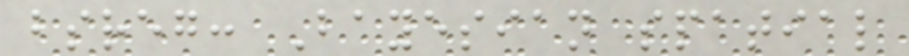bsreg: Bayesian spatial
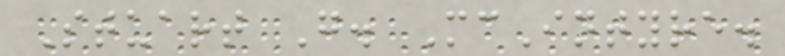Stuart G. McIntyre.
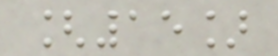[15]
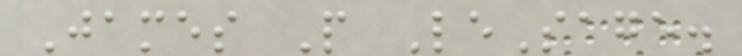James P LeSage.
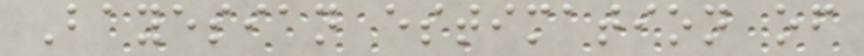Bayesian estimation of
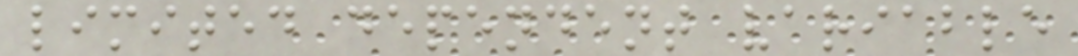limited dependent variable
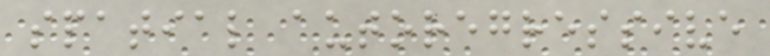spatial autoregressive
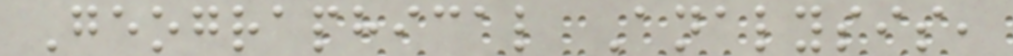Geographical Analysis,
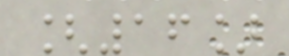[16]
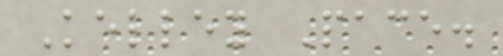Kelley Pace.
